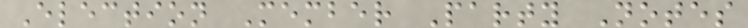Election Member Party Notes
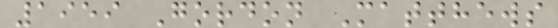1959 Gordon Matthews
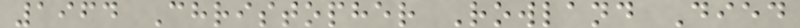1964 Christopher Rowland Died
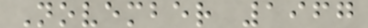November 1967
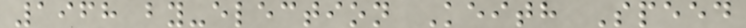1968 by-election Keith Speed
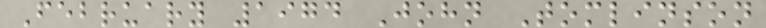February 1974 John Tomlinson
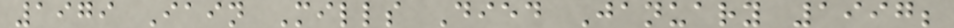1979 Iain Mills Died January 1997;
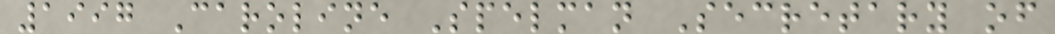1997 Caroline Spelman Secretary of
